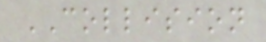COLLISION
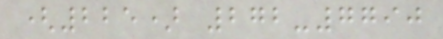(225) 272-7790
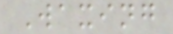Waxing
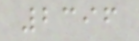2396
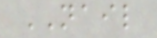NAIL
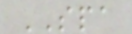SPA
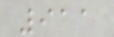911
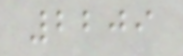2209
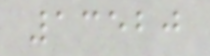13520
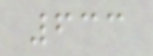633
